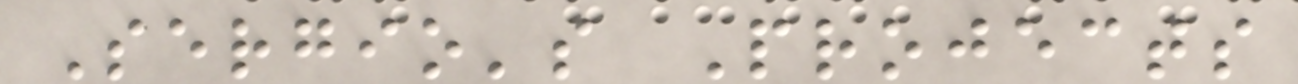Sergio's Projects
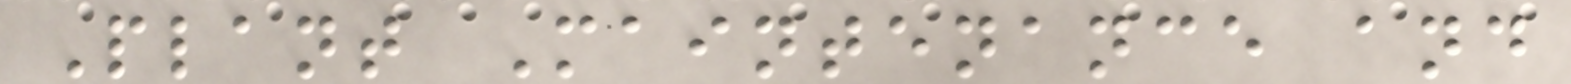Plant Maintenance and
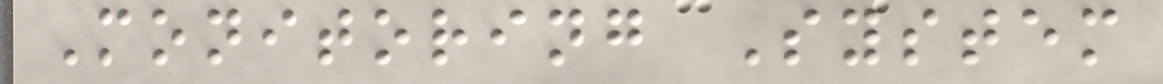Monitoring System
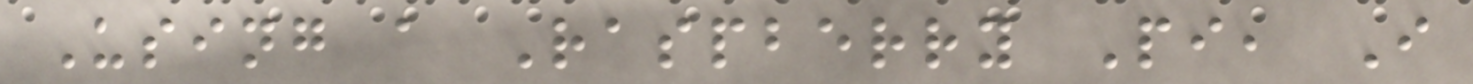Using a Raspberry Pi, I
